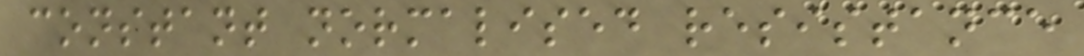constant normalised resistance
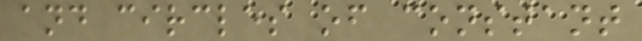and circles of constant
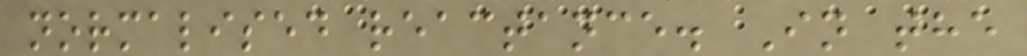normalised reactance. In the
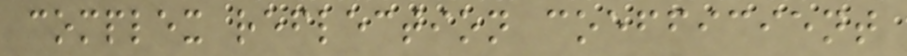complex reflection coefficient
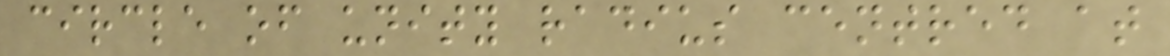circle of unity radius centred at
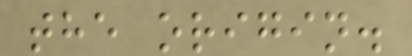the origin.
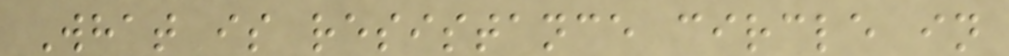What is resistance circle in
